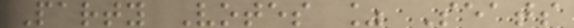Party Votes % Seats
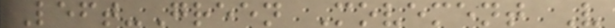Left-Green Movement V
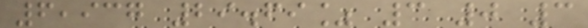6,937 29.69% 3 0 3
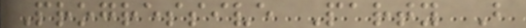Progressive Party B
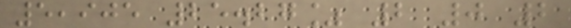5,905 25.27% 2 0 2
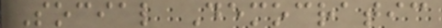Social Democratic
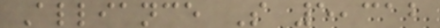Alliance S 5,312
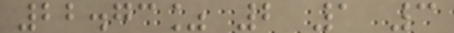22.73% 2 1 3
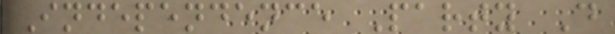Independence Party D
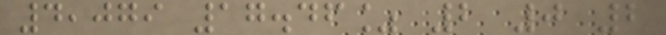4,079 17.46% 2 0 2
